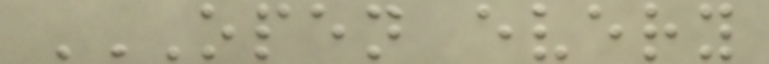OPEN EVERY
